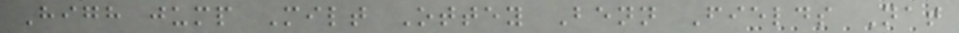High jump Milt Ottey Benn Fields Nat
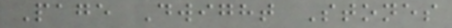Page Dwight Stones
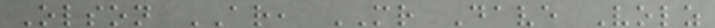Olson AR, MR Dave Volz
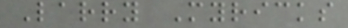Larry Myricks
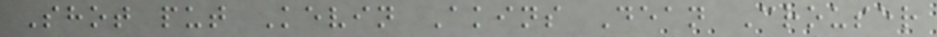Shot put Kevin Akins Dean Crouser
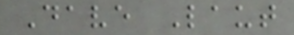Dave Laut
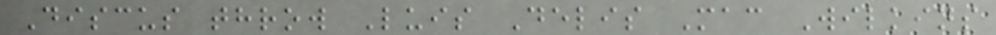Discus throw Luis Delis Mac Wilkins
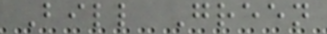Bill Green
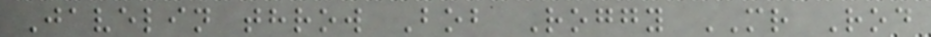Javelin throw Bob Roggy MR Rod
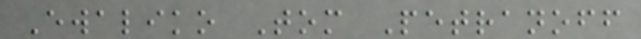Ewaliko Tom Petranoff
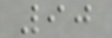90
